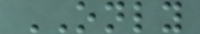ONLY
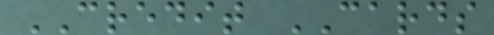CREDIT CARDS
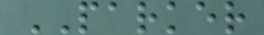PARKER
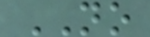NO
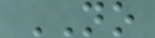NO
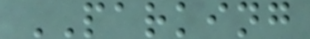PARKING
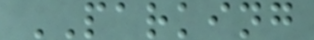PARKING
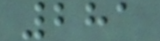281
